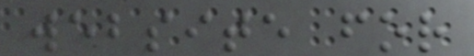website for
